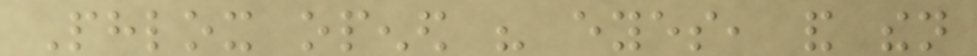Phlox opened his eyes, and then
